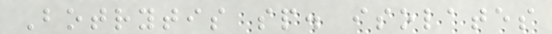Botrytis sp. isolates
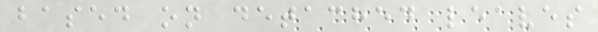based on detached leaves
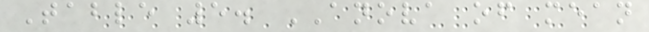Table 5. ANOVA of mean
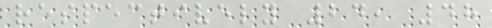respectively 24, 48
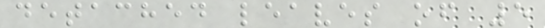detached leaves of 5
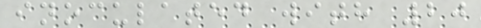inoculated with 20
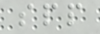spp
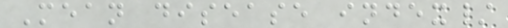Mean disease index/
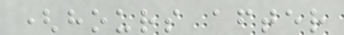(hours after
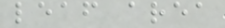leaf area
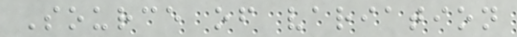Source of variation
